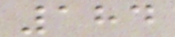184
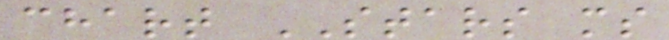chart STARS ms
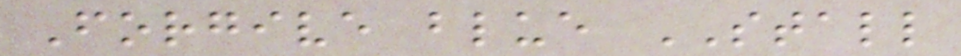Forgive blue STALL
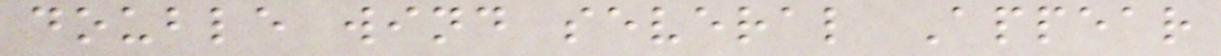double wind several Appear
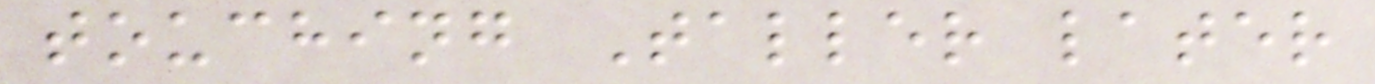touching Taller later
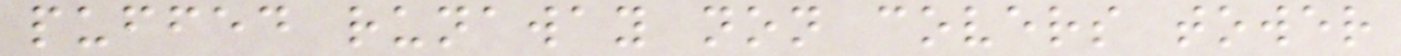puffed runaway non covers tower
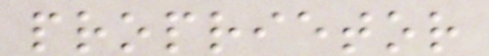proprietor
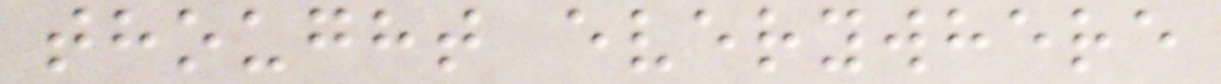thought everywhere
